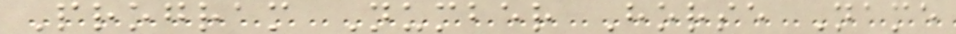Program Number Horse Name
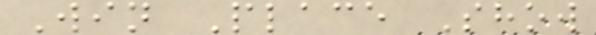Win Place Show
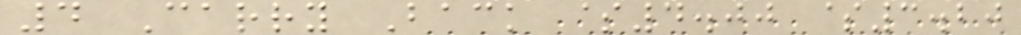4 Carry Back $4.00 $3.20
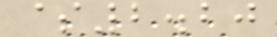$2.20
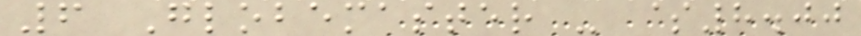6 Globemaster - $8.00
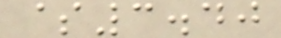$3.40
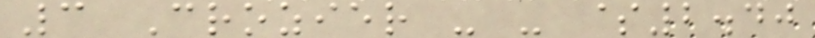3 Crozier - - $2.40
